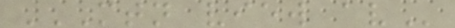MTN VIEW AV
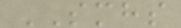SMHS
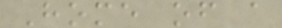Home of a
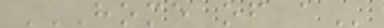HOME OF A
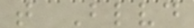t Blvd
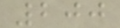200
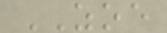ZOE
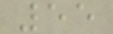55
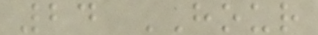24 HOUR
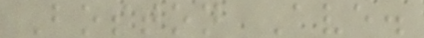Boston Ave.
